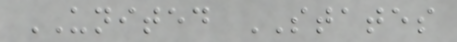UNITED STATES
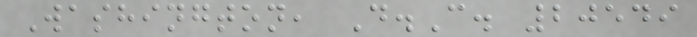Washington, D.C. 20549
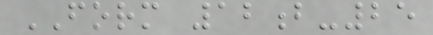FORM 12b-25
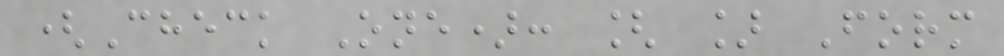(Check One): [ ] Form
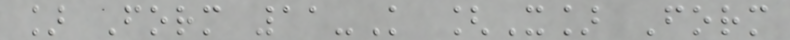] Form 11-K [X] Form
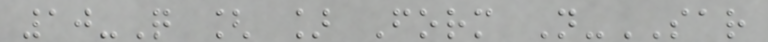10-Q [ ] Form N-SAR
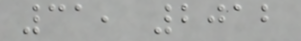31, 2012
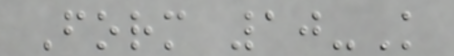Form 10-K
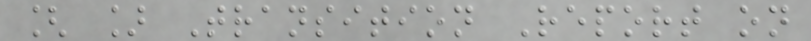[ ] Transition Report on
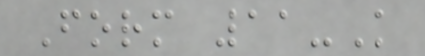Form 11-K
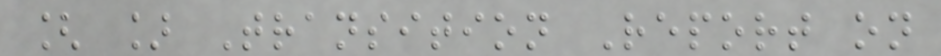[ ] Transition Report on
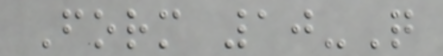Form 10-Q
